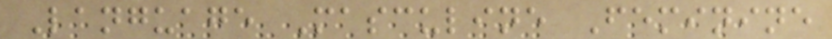Language Masculine Feminine
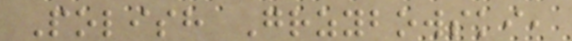Polish Grzybowski,
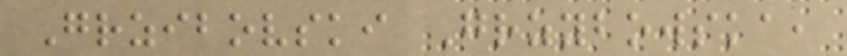Grzibovski Grzybowska,
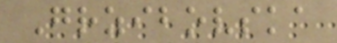Grzibovska
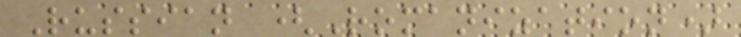Russian (Romanization)
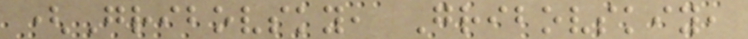(Gribovsky, Gribovskiy,
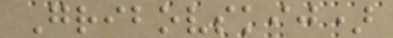Gribovskij)
